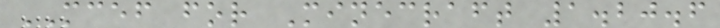MCEF for Minecraft 1.20.6
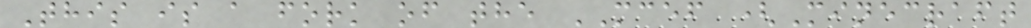This is a fork of the MCEF (Minecraft
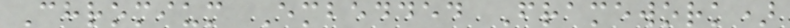Chromium Embedded Framework)
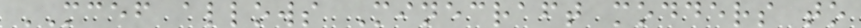MCEF allows Minecraft modders to
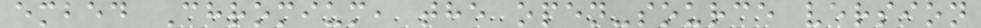embed Chromium, the open-source version
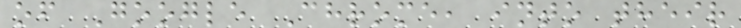of Google Chrome, into their
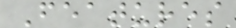Features
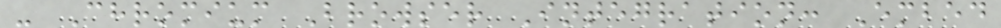- Chromium Browser Integration: Embed
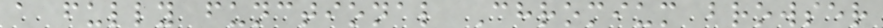a fully functional Chromium browser
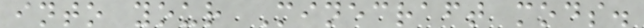into your Minecraft mods.
